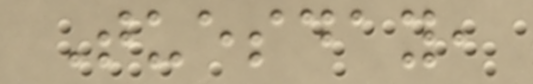Tuesday,
